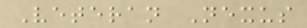Veteran Nexus
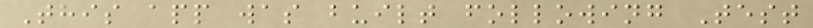This app was built following Test
